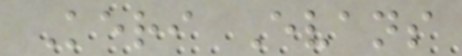Keri Evans
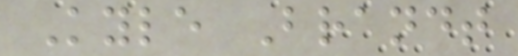Kyle Brandt
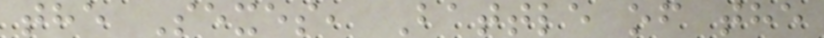the Sexes, Battle of the
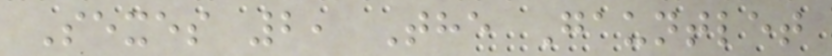Sexes 2, The Gauntlet
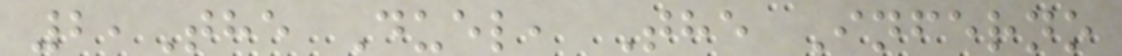2,The Duel, The Inferno
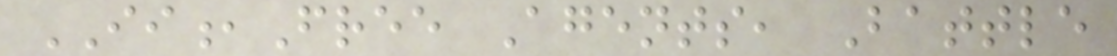II,Free Agents, Battle
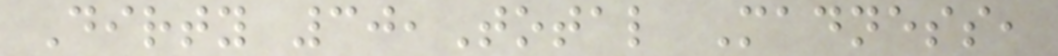Dirty 30,Total Madness,
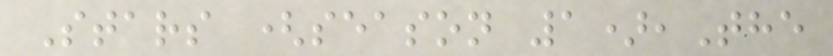Stars (season 1),The
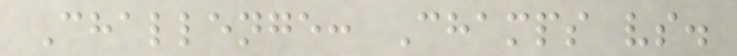Challenge: Champs vs.
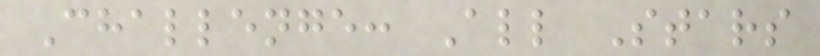Challenge: All Stars
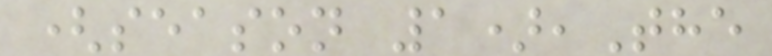(season 1),The
